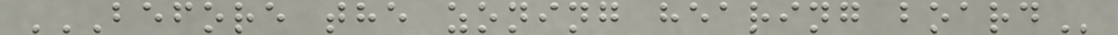BEFORE THE ZONING HEARING BOARD
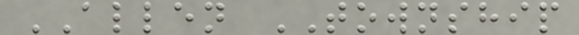ALLEN TOWNSHIP
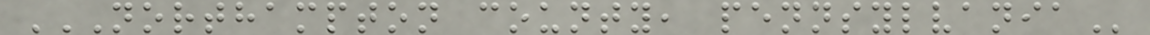NORTHAMPTON COUNTY, PENNSYLVANIA
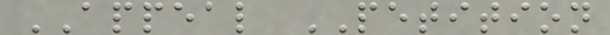APPEAL PETITION
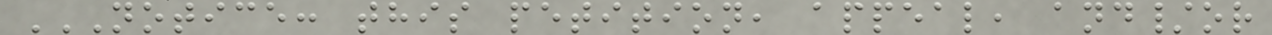NOTICE: THIS PETITION, APPEAL, AND/OR
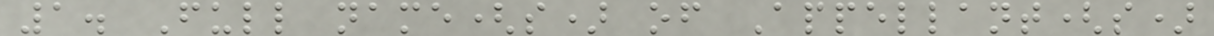1. Full name(s) of Appellant(s)
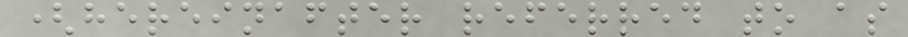(hereinafter referred to as
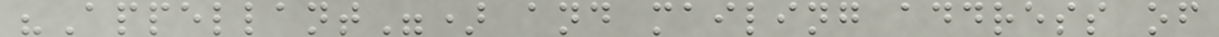"Appellant") and mailing address of
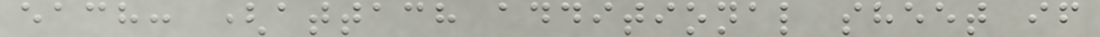each: (attach additional sheet if
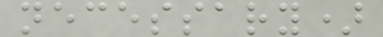necessary)
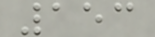153
